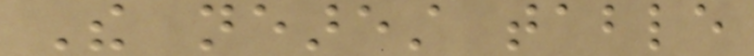The nearest table
